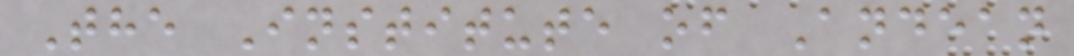The Institute of Andean
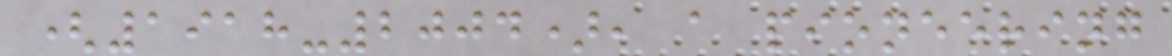(1918-2004), a pioneering
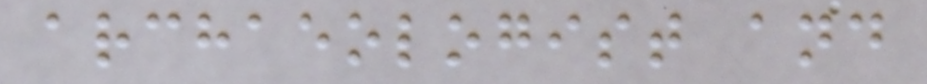archaeologist and
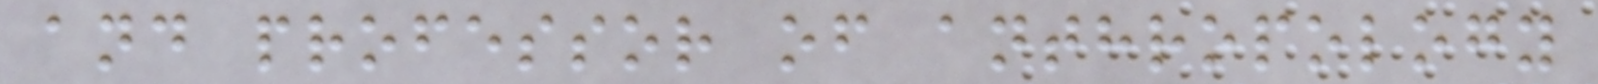and professor of anthropology
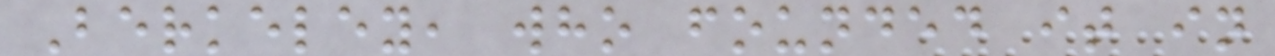Berkeley, who founded it in
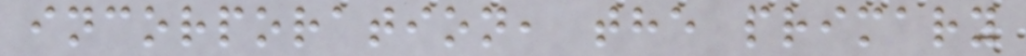incorporation, the primary
